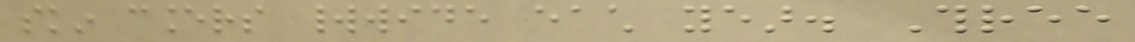skin cancers worldwide each year. Three
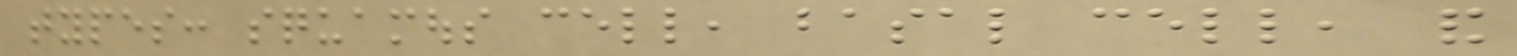types: squamous cell, basal cell, and
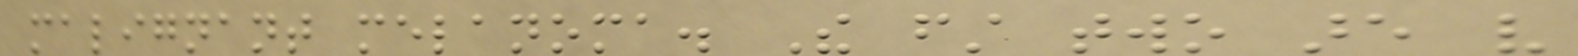malignant melanoma. The first two are very
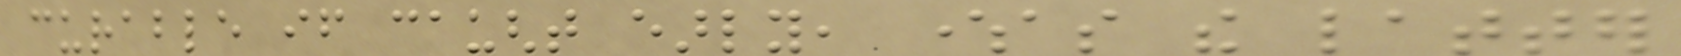curable if caught early, whereas the latter
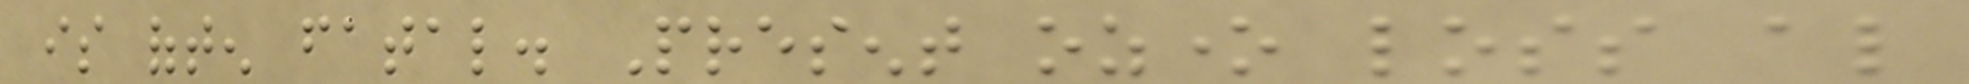is often fatal. Present ozone loss also
